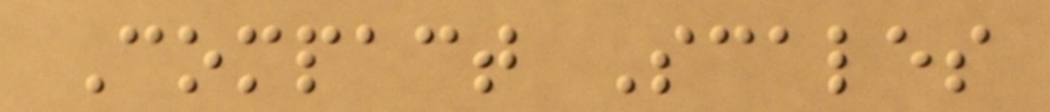Compact Scales
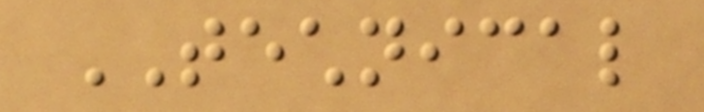TECHNICAL
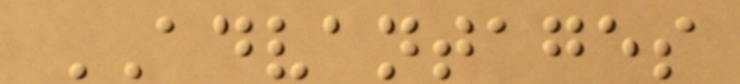ADVANTAGES
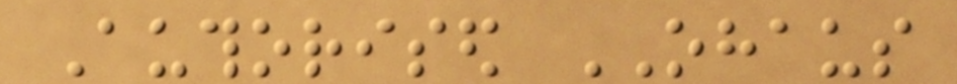Authorised OHAUS
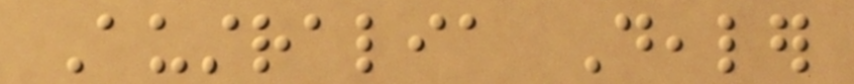Australia Dealer
